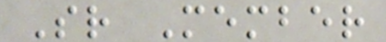Sr Member
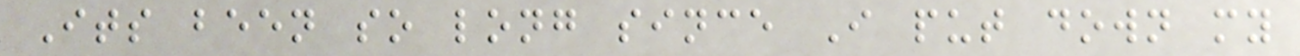Its been so long since I put down my
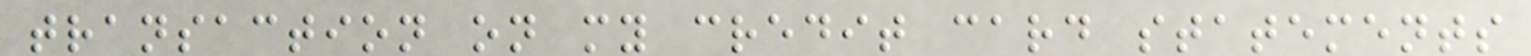transaction on my credit card statements
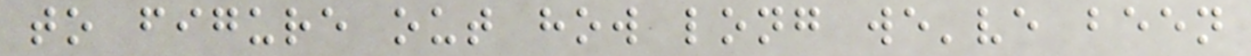to figure out how long we've been
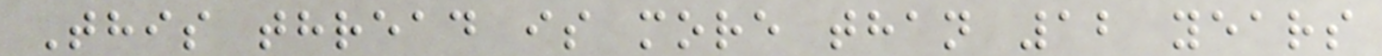This thread is more than 12 years
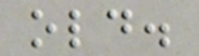old.
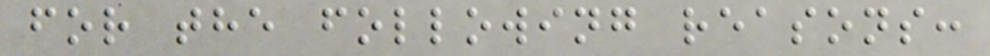for the following reasons:
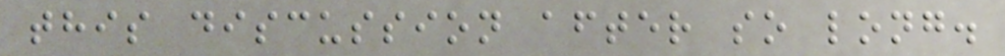this discussion after so long.
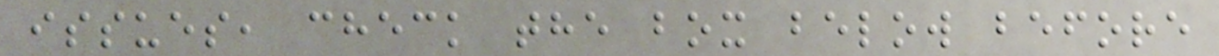issues, check the box below before
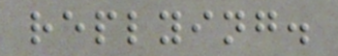replying.
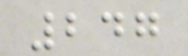247
